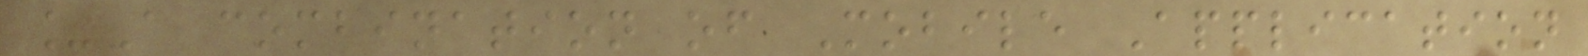_A combination of Mobile Application
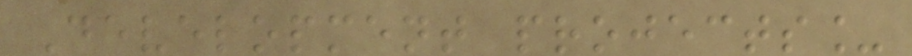Development projects_
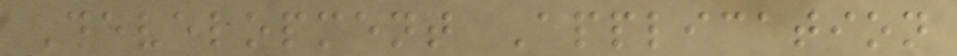Development Application
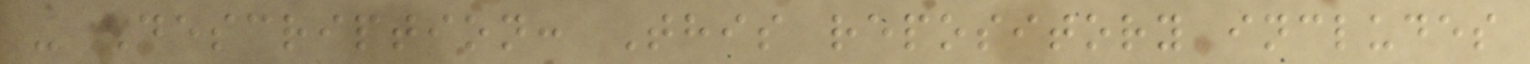- Description: This repository includes
